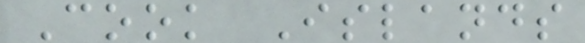Cook Islands
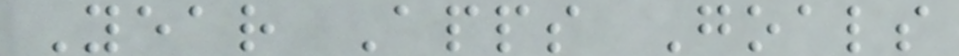Year Apps Goals
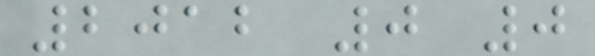2012 0 0
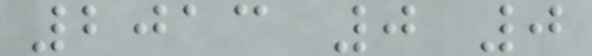2013 0 0
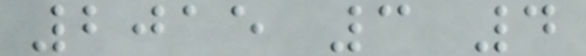2015 3 4
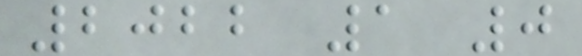2022 1 0
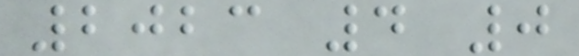2023 4 0
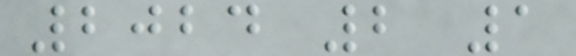2024 2 1
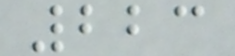223
